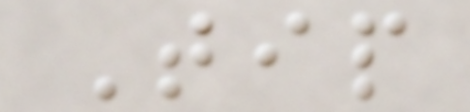Tip
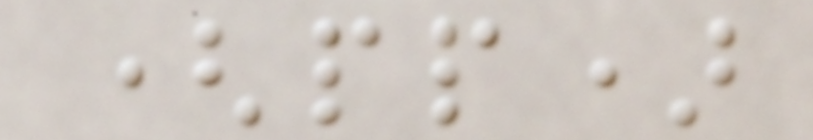(pp)
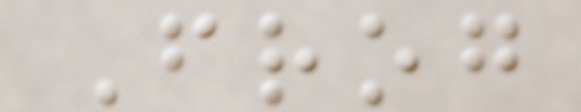Frog
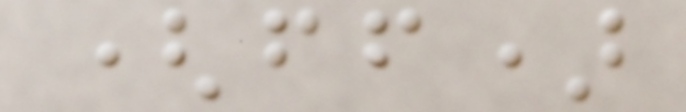(ff)
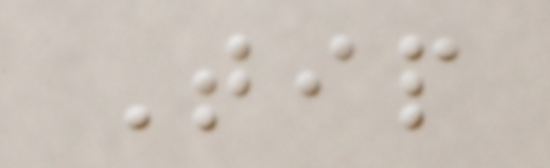Tip
